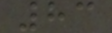83
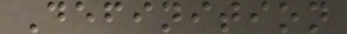Definition
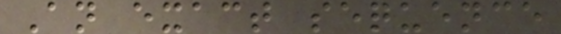An exact sequence
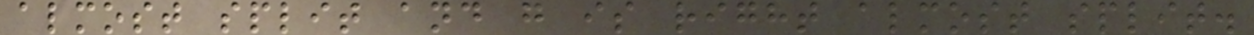almost split and g is right almost split.
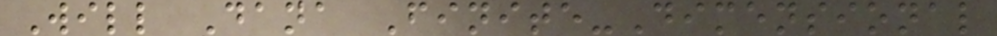Will Dana Finite-Dimensional
